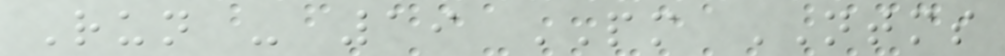Run - 19 PM NTMS
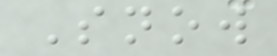Snow
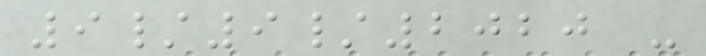9/9/2020 -
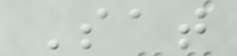Sat
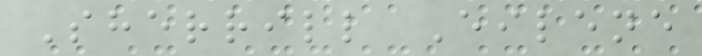Sherrill Eilene
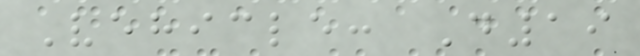Vehicle: D19
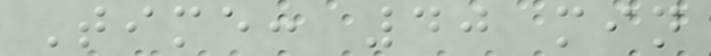Time: 40 min
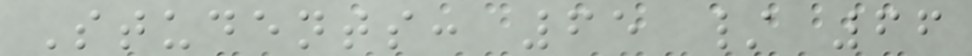Students: 65 / 66
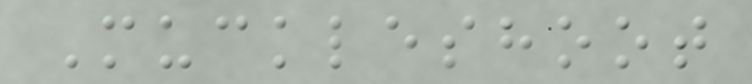Muckleshoot
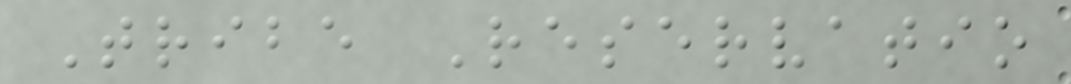Tribe Reservatio
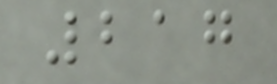217
